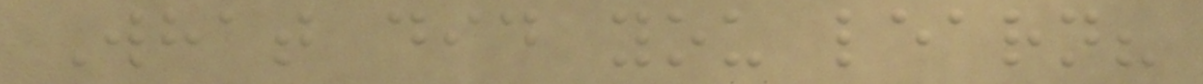What did you learn?
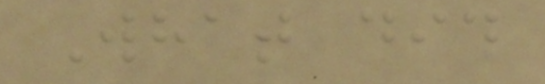What did
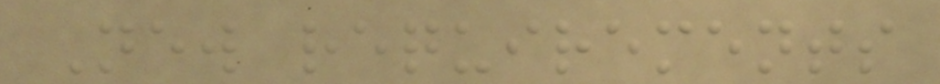New requirements
